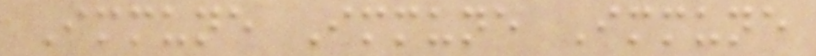Immune Immune Immune
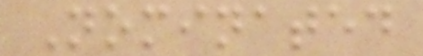Nominated
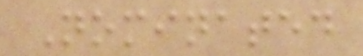Nominated
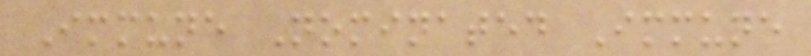Immune Nominated Immune
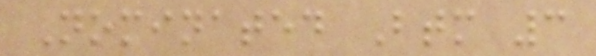Nominated Btm 3
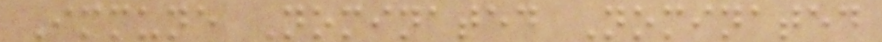Immune Nominated Nominated
